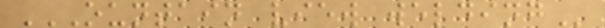OUNTAIN VIEW WELDING
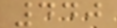440
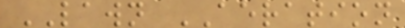LAWN AERATION
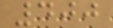400
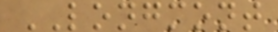LONGMONT
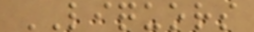LIQUORS
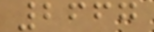2667
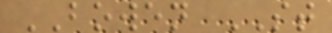BOWEN ST
